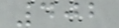402
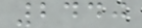2440
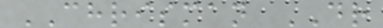CHRISMAN DR
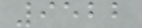9522
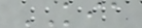KIA
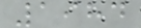1984
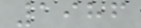1986
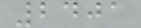2401
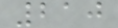210
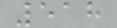518
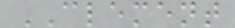CLEMENT
